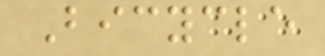Bicycle
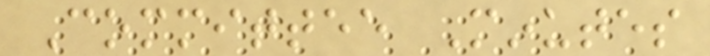Committee Minutes
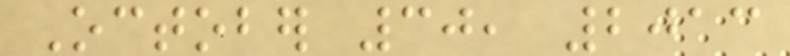October 30, 2013
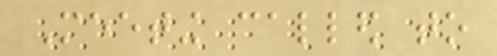Meeting called to
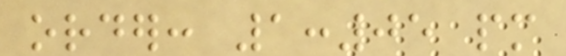order: 1:05 pm
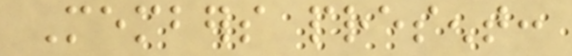Members present:
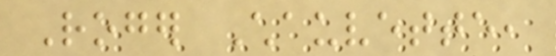Roger Chauvette,
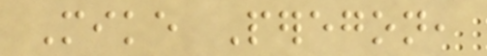Mike Peregon,
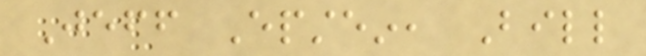Jeff Epstein, Bill
